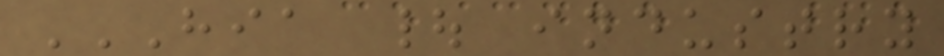HIA | INDUSTRY
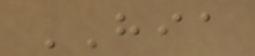HIA
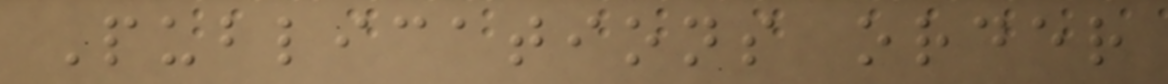Publications order
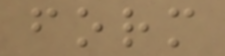form
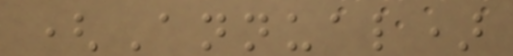(Annual)
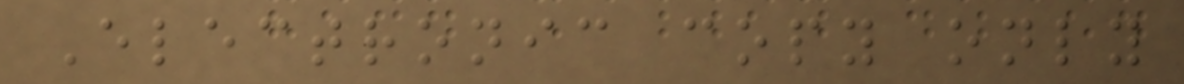Electronic copy only
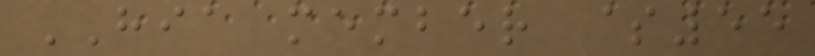HIA member $55
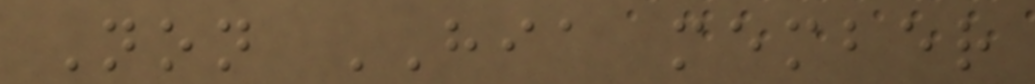Non HIA member
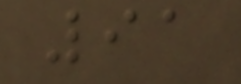91
